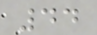44
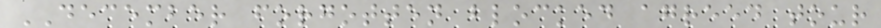DECEMBER forgotten blocked agreed tour
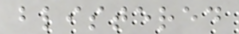blistered
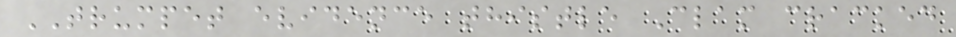TRUMPET evidence thistle Clam cracked
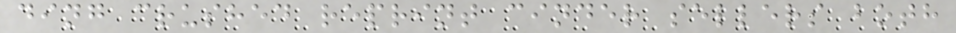ding crushed reprint cinder sellers both
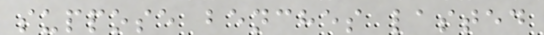suppose benches lasted
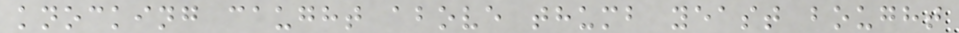knocking caught above thumb yeast bought
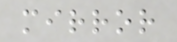mirror
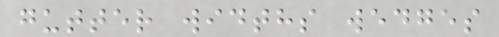gutter widths wedges
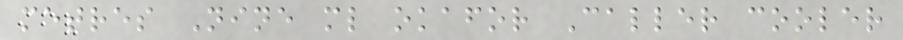metres Nine ml okafor Caller cooler
